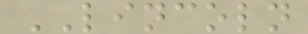LINCOLN
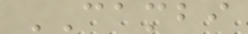CAMBI
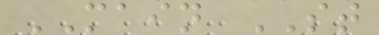MAIN ST
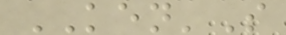KEN'S
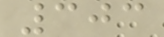303
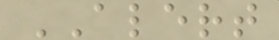ALERT
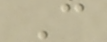C
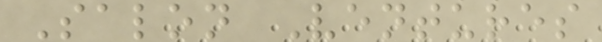Salon Ventures
